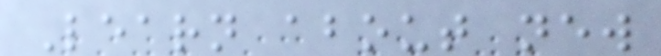Learn about new
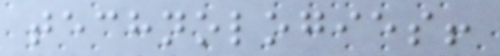technologies!
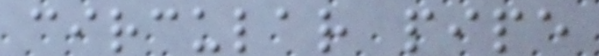circular pipe
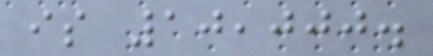is 10,000.
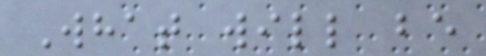What will be
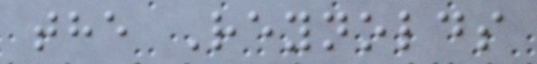the Reynolds
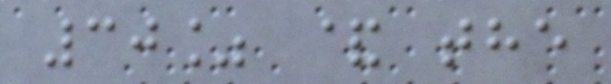30% & the
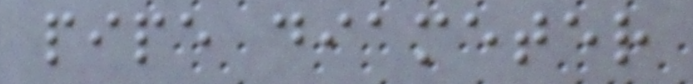pipe diameter
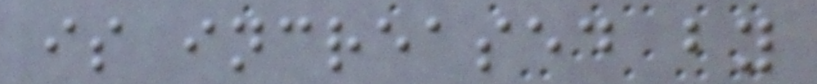is increased by
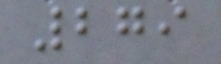279
